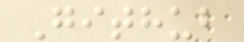Github
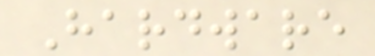Hardware
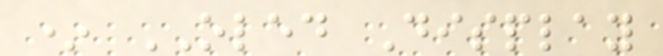* OLED Display
